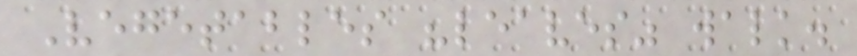Vegetables "leaves" walk.
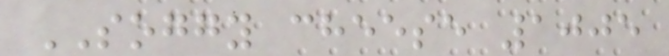SOGGY cheese 1005
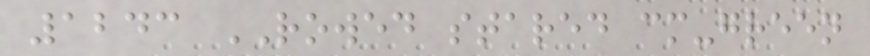1243 ROWED stared cm-green
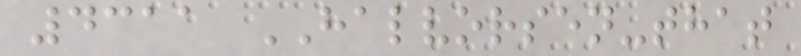4311 HALVORSEN-that
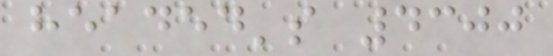headed's 4300
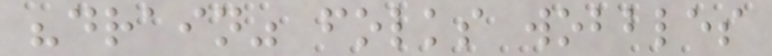"drain" folks wobbles
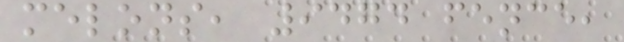melons, 9474 fence,
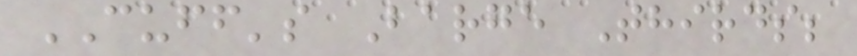CUFF's Barge Thirds;
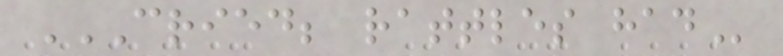CRIED; RATTLES HAD
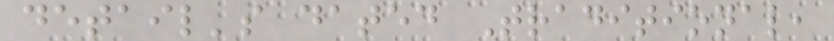detail's dated Traditional,
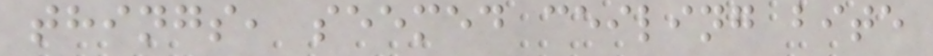things, seemed ceiling bite
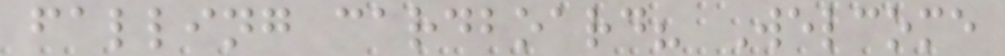falling cardboard? Welcome
